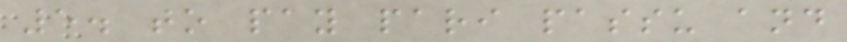5. to pay pari passu and
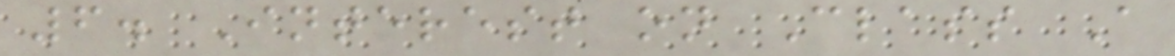6. Interest on Class A
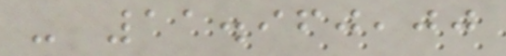- 11.960,00
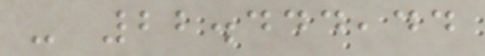- 22.444,44
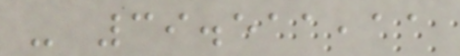- 39.511,11
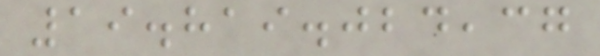19.819.024,37
